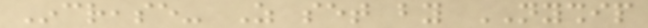Increase- As set by NYSHIP
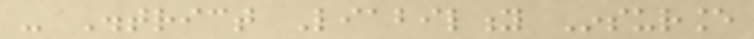- District Liability Insurance
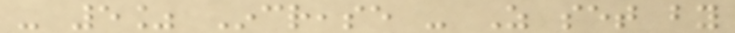- 5% Increase - As set by
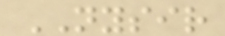NYSIR
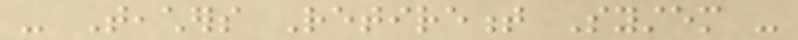- Teachers Retirement System -
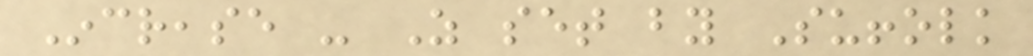Increase - As set by Suffolk
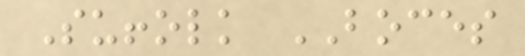Suffolk BOCES
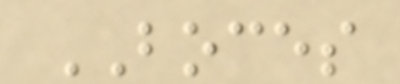BOCES
